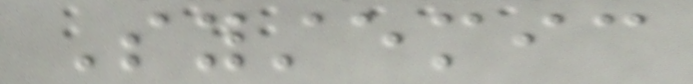Systemic
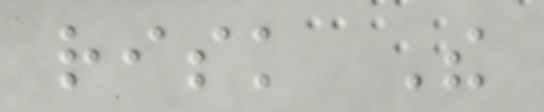risk The
